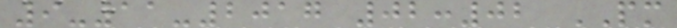9-11-2017 02:02 PM
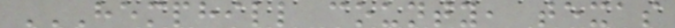HEMPHILL COUNTY, TEXAS
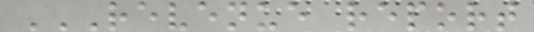REVENUE REPORT
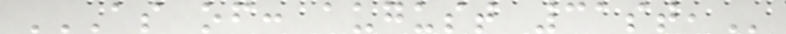AS OF: AUGUST 31ST,
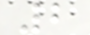2
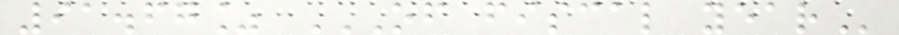91.67% OF FISCAL YEAR
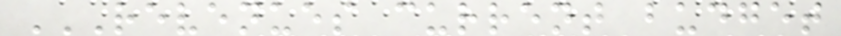REVENUES CURRENT BUDGET
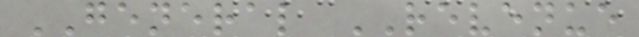GENERAL REVENUE
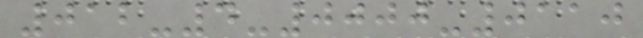012-4-0000-0110
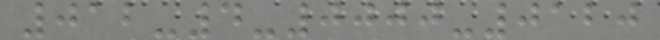012-4-0000-0120
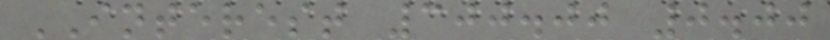INTEREST 300.00 0.00
